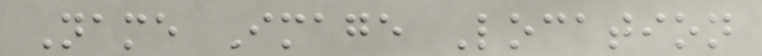Name Image Location
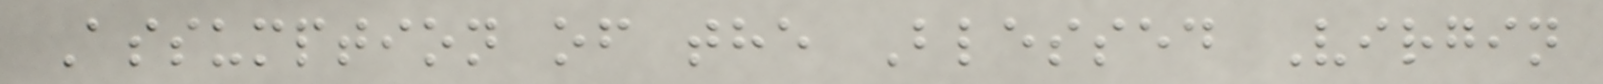Assumption of the Blessed Virgin
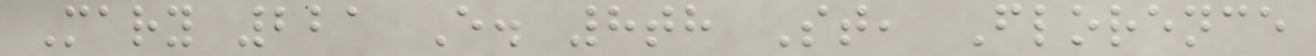Mary 221 E. 8th St, Florence
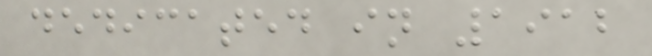dedicated in 1912
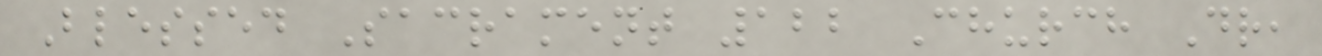Blessed Sacrament 122 Church Dr,
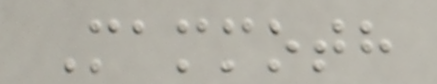Mammoth
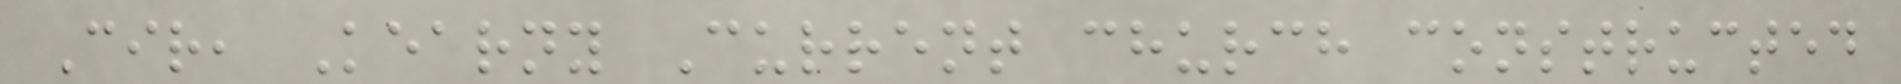Cir, Kearny Current church constructed
